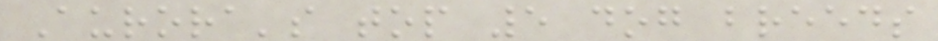Aurora's top 5 dog breeds
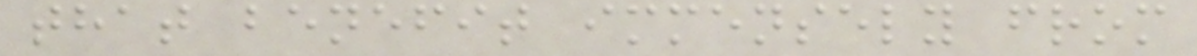that benefit immensely from
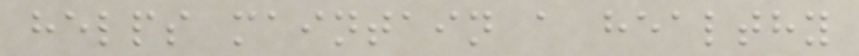helps maintain a healthy
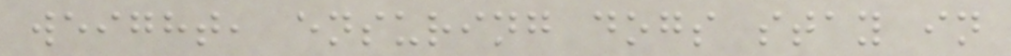weight, ensuring dogs stay in
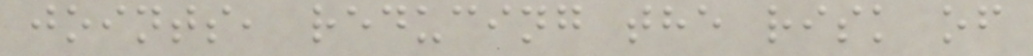joints, reducing the risk of
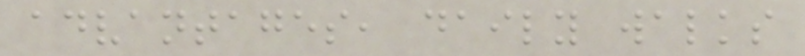advantages, daily walks
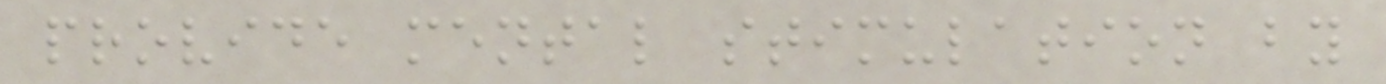provide mental stimulation by
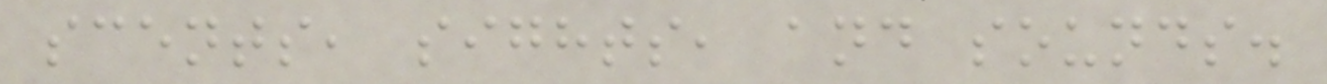scents, sights, and sounds.
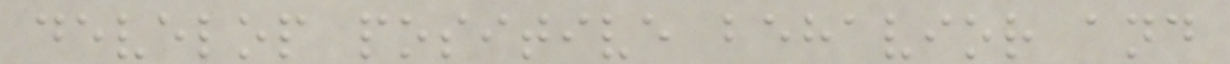develop positive behavior and
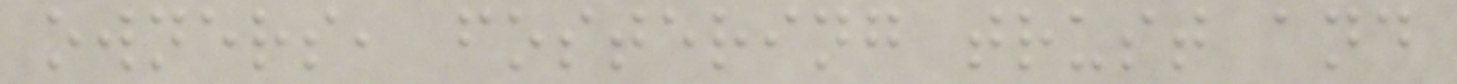owners, fostering trust and
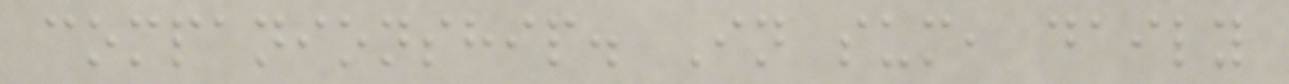companionship. In sum, daily
